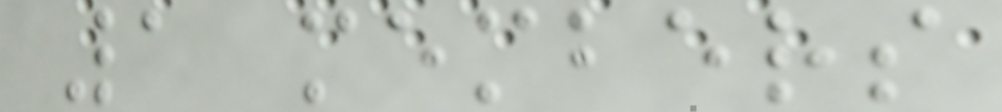1 members
